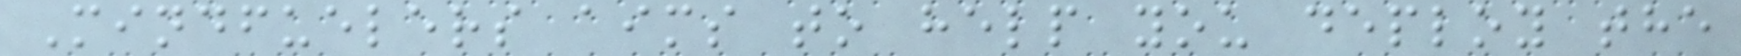Mindfuelers aims to help you deploy the
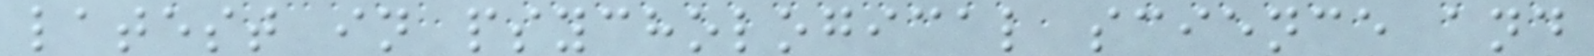latest in psychological science and
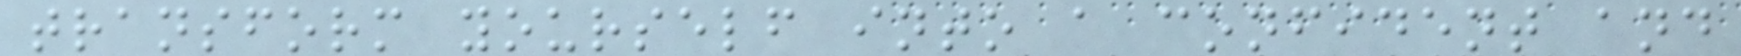transform yourself into a confident and
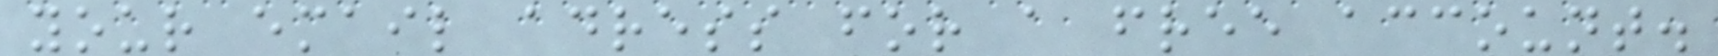your email adress for a free account.
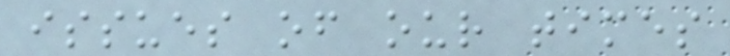issues of our times
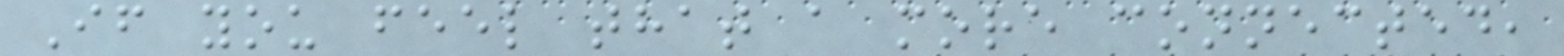If you feel that a more connected,
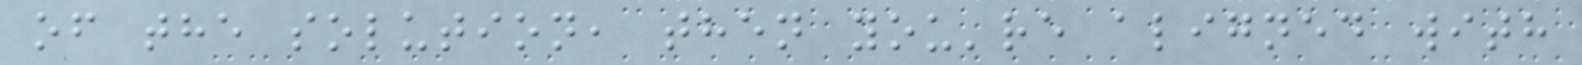of the solution, then you're aligned with
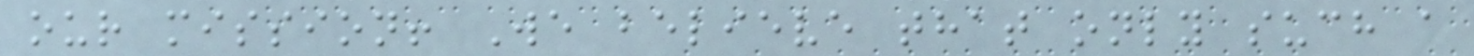our mission! We believe that only such a
